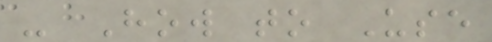- How to Use
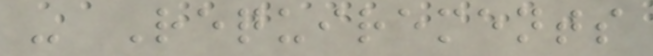- Requirements
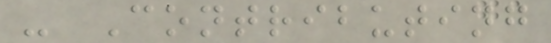- Contributing
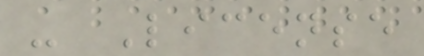- License
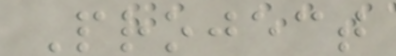Project
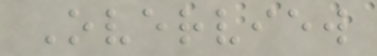Overview
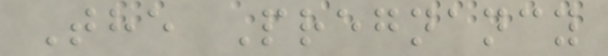The Pregnancy
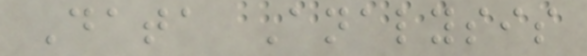Data Analysis
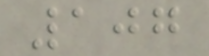107
